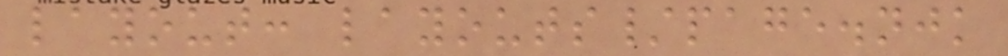layout: layouts/page.njk
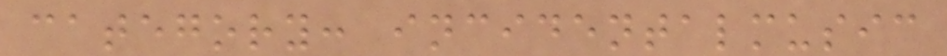category: incidentalmusic
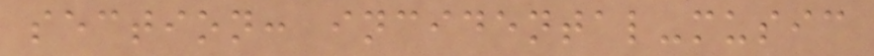section: incidental-music
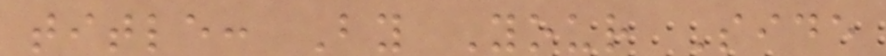title: By Your Side
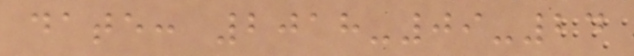date: 2018-09-24
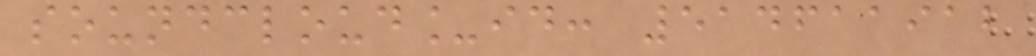soundcloud_id: 514611912
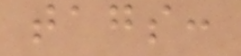tags:
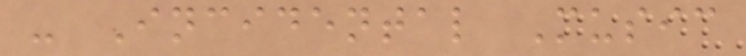- Incidental Music
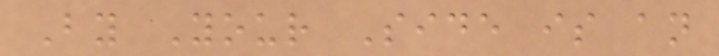By Your Side is an
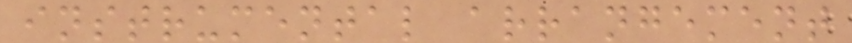instrumental arrangement
